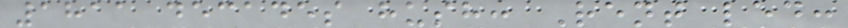1811 decades hush: Rent led:
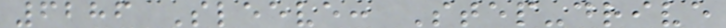6286 Sleeve: Step-drive
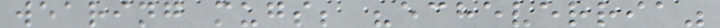wearing mugs; "echeverria"
